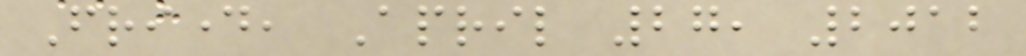Friday, April 27, 2012
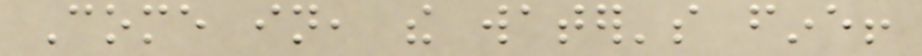Come in, the water's fine!
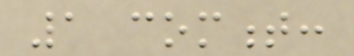1 comment:
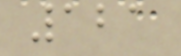121
